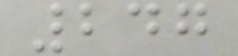247
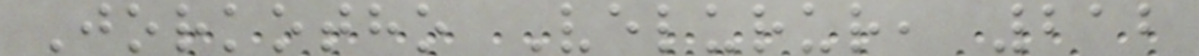Jorkotho Velurur, 212
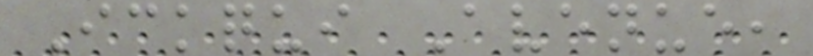Ickqui Avenue,
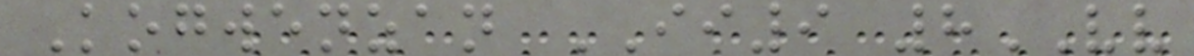Kogwenzan II9 8VV
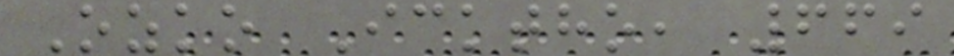Ozko Icktho, 669
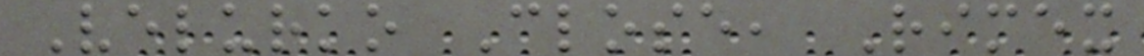Velurko Close, Rimex
